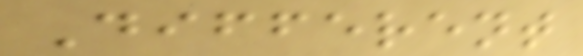Different
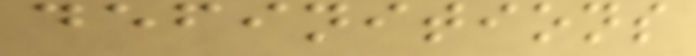definitions
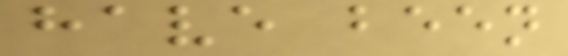have been
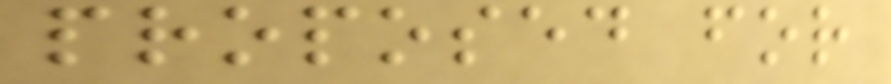proposed for
